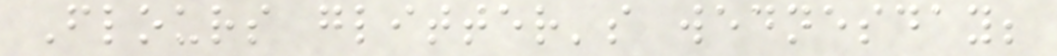Flours glitter's wednesday;
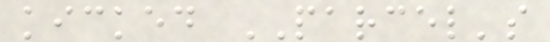kicked PARCEL's
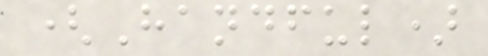(Handful)
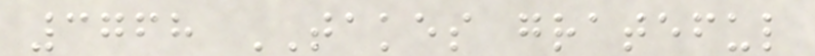3768 TAKES grateful
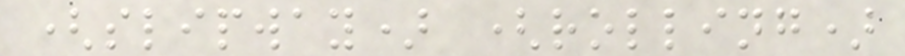(slipway) (rolling)
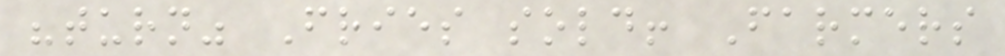"turn" Fries sold! Farmers
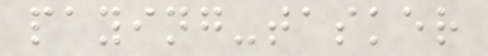paying-tasker
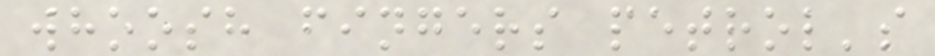whoosh fingers petrol's
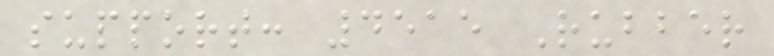support: 4515 Rubber
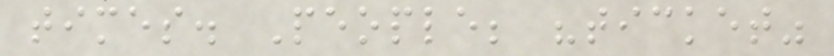times. People; "ticket"
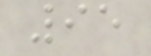95
